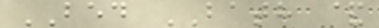BED BATH &
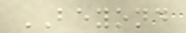BEYOND
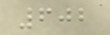602
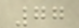77
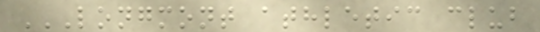LONGMONT ATHLETIC CLUB
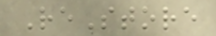ReStore
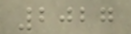2027
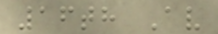16th Av
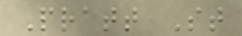Pratt St
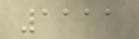1111
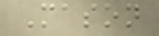Mason
